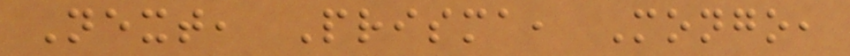Next, Prisma, Mongo,
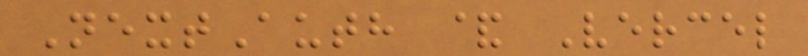NextAuth & Vercel
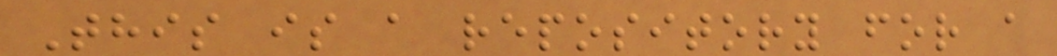This is a repository for a
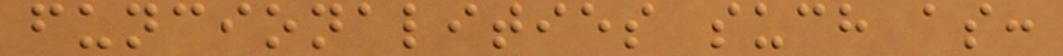funcionalities such as:
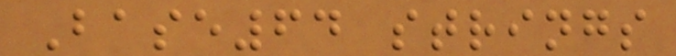Base64 strings
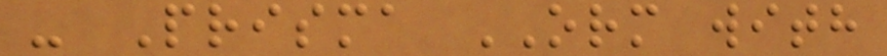- Prisma ORM with
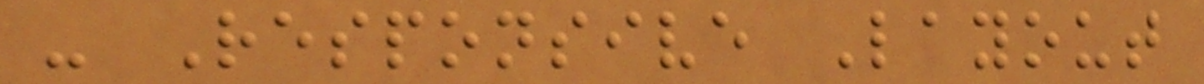- Responsive Layout
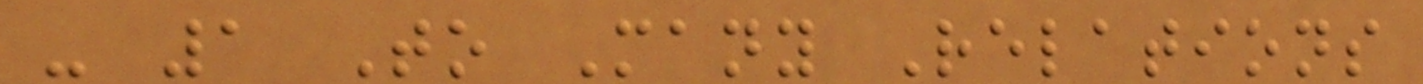- 1 To Many Relations
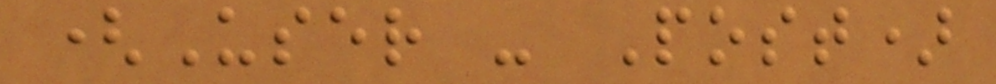(User - Post)
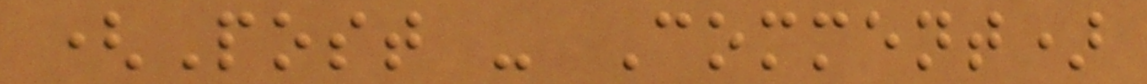(Post - Comment)
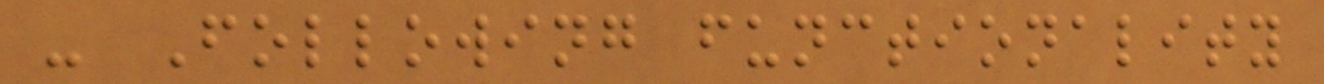- Following functionality
